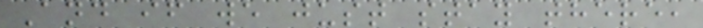And if we just stay there,
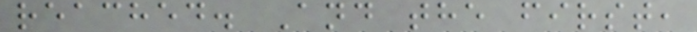reached. And the first,
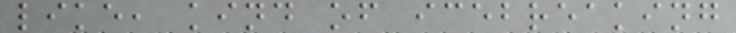like, kind of icebreaking
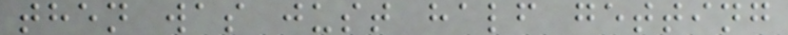then was just half getting
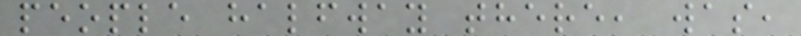people halfway there, was,
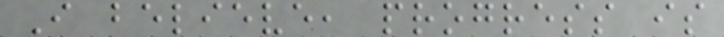I believe, progress is
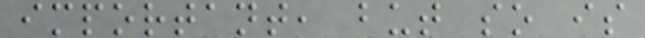important, but so is
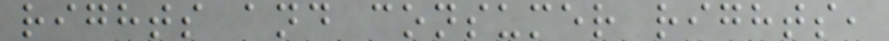rights and consumer rights,
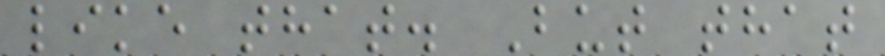like that. But that
